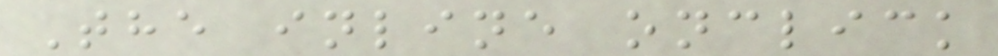The inline onclick
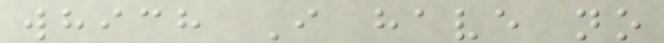which I have no
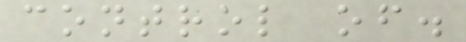control of.
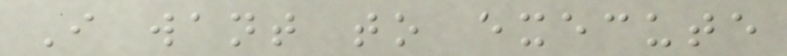I want to execute
